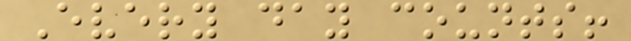Every day counts!
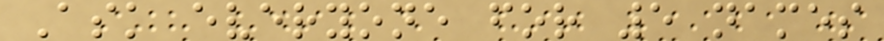Ask everyone for 5 names
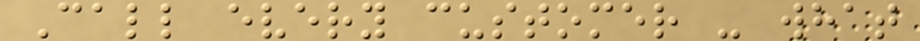Call every customer - what
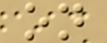on
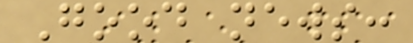Good news:
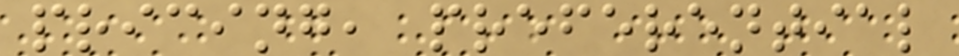pricing, preferential
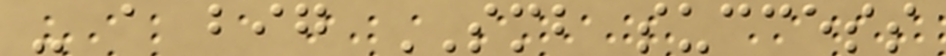- a big SMB success
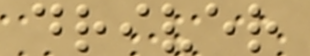driver
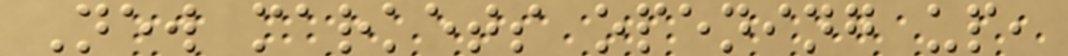New markets opening up,
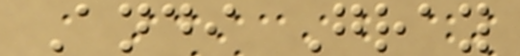Andi Gray
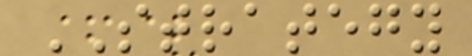STRATEGY
